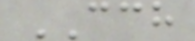CCH
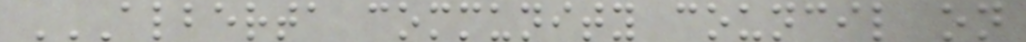ALBERTA COMMUNITY COUNCIL ON
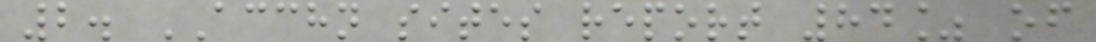2. ACCHN sites report 84% of
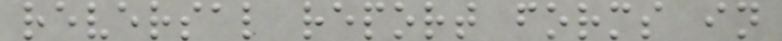reversal report forms in
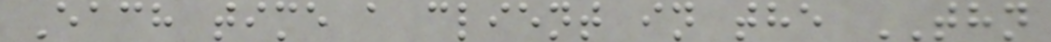Each time a client in the THN
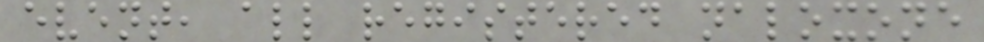event, all registered naloxone
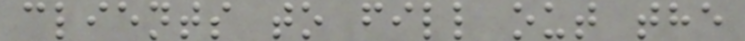clients to fill out the
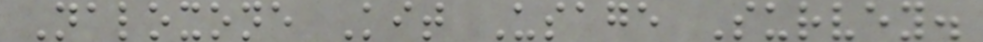Naloxone Kit Usage Survey.
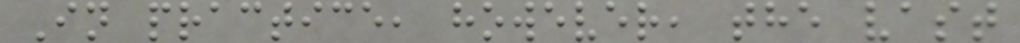In practice, however, the vast
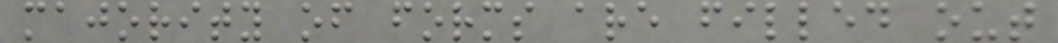majority of forms are filled out
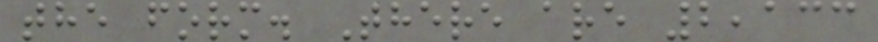the form. There are 2,133
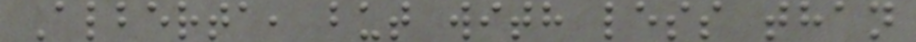Alberta, but with less than
